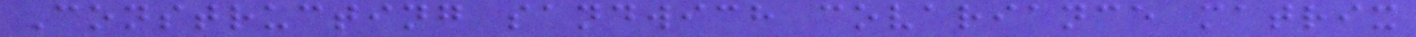Constructing sandwich covariance matrix
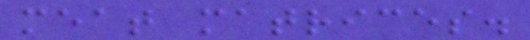meat matrices.
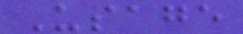Usage
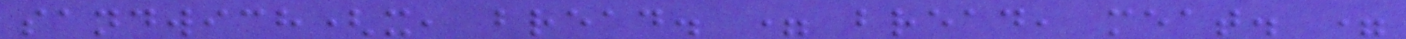sandwich(x, bread. = bread, meat. =
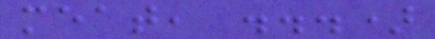meat, ...)
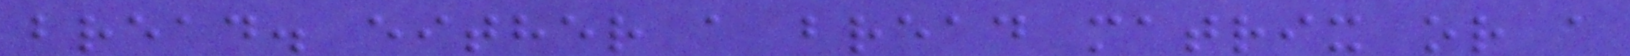bread. either a bread matrix or a
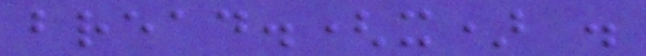bread.(x) .
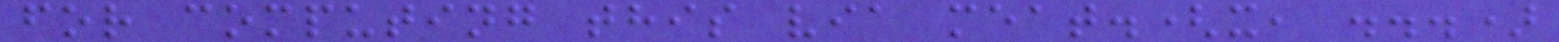for computing this via meat.(x, ...)
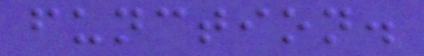function.
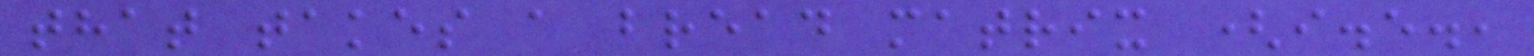that takes a bread matrix (i.e.,
